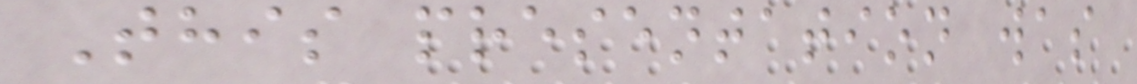This presentation was
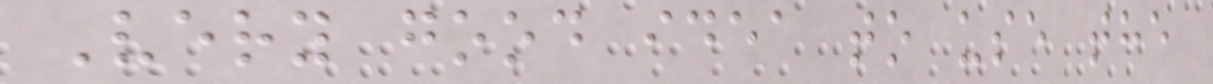Very good idea to use the
